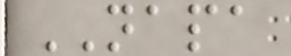NAPA
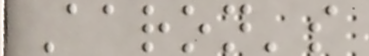Aaron's
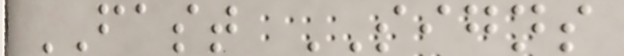FAST SIGNS
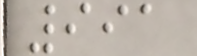991
